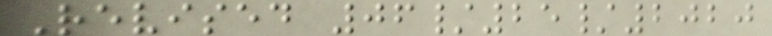Revised 06/25/2020
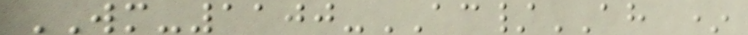WM-1100-AC/AH *
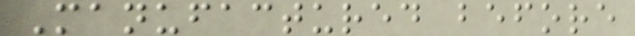Manufactured before
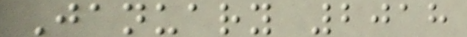January 2018
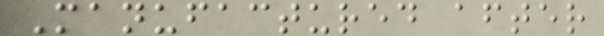Manufactured after
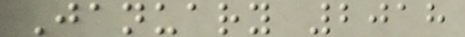January 2018
